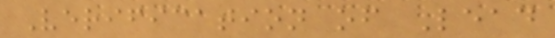Verification of Lead
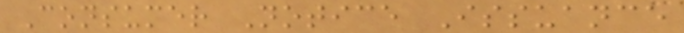Consumer Notice Issuance
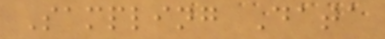Sampling Data
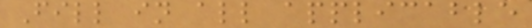Fill in all applicable
